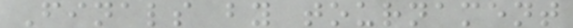Finals by tournament
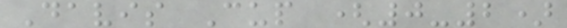Davis Cup (0-2)
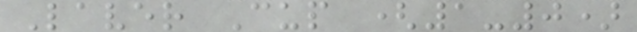Laver Cup (1-0)
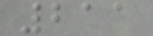211
